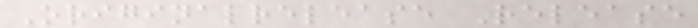Originalrelease Release
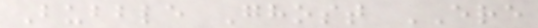Bubble Ghost ERE
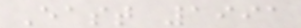East 1991
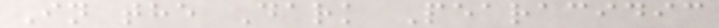In the Dark Pearacidic
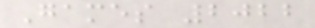Games 2022
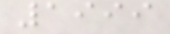1999
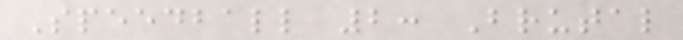Speedball 2: Brutal
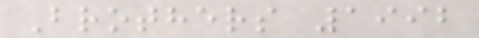Brothers 1992
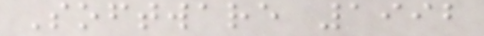Software 1992
